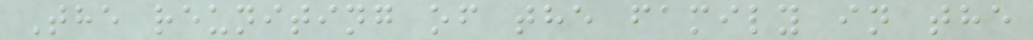The reuniting of the family in the
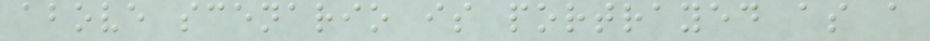above scenario is portrayed as a
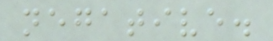negative.
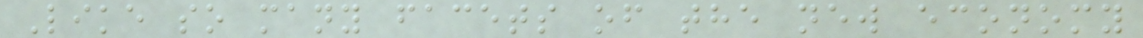Like so many facets of the new economy
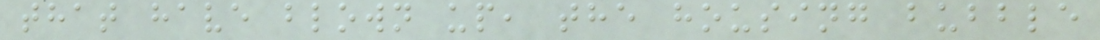that have blown up, the housing bubble
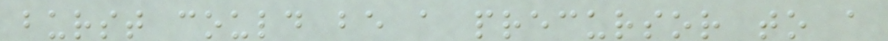burst could be a precursor to a
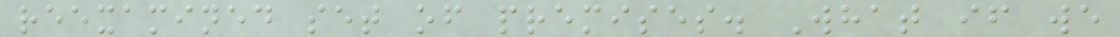reexamined set of premises. What if we
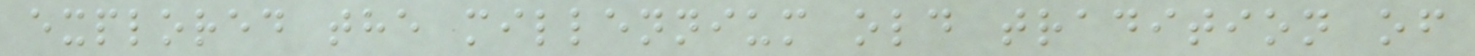explored the millennium old tradition of
